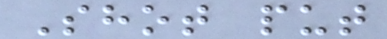Shot put
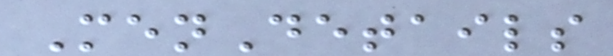MenDetails
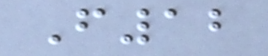F12
